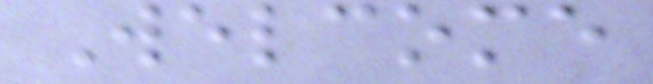Welcome
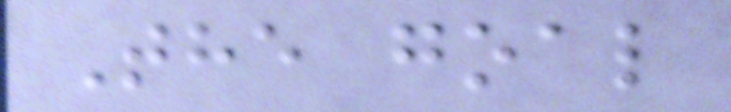The goal
